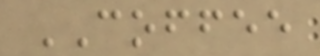COFFEE
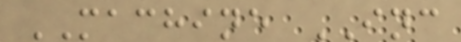MACHINE INC
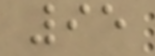95
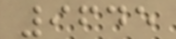9645
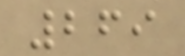269
